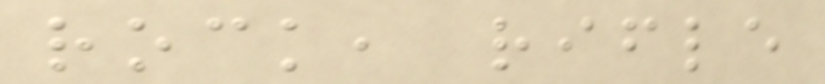rock, rifle
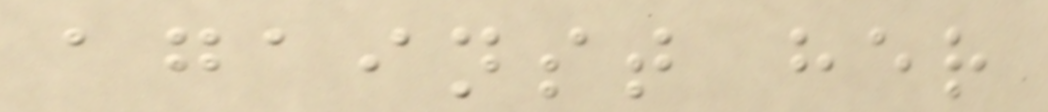against her
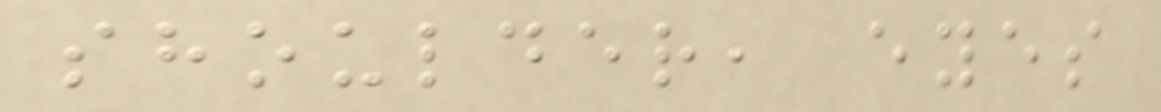shoulder, eyes
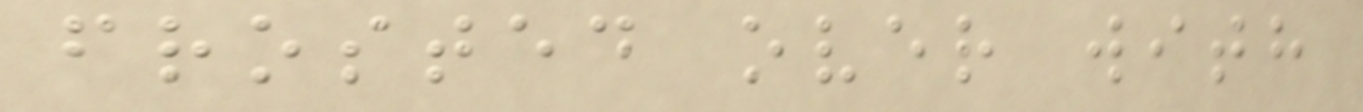frosted over with
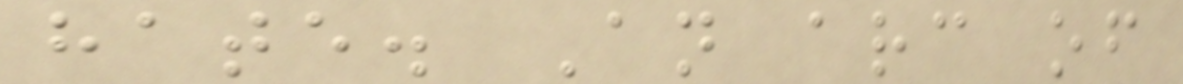hate. An arc of
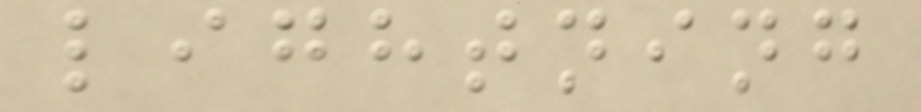lightning
